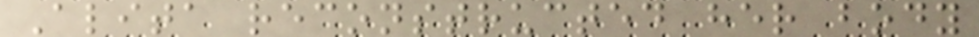Alita reconstructed her body
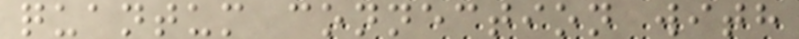quantum connection with
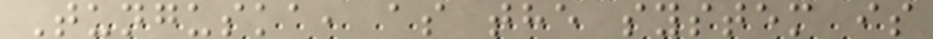Tunguska, as the system is
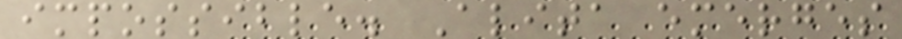impossible. Alita emerges
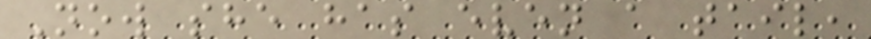Now she has even a tail,
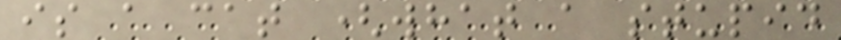is a cat (what a stupid
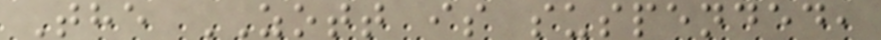The ZOTT is suspended,
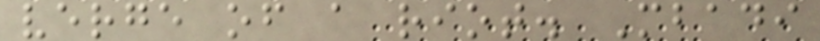verge of a riot. Mbadi
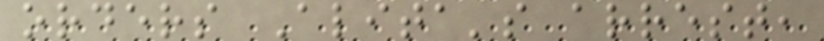orders Alita's arrest,
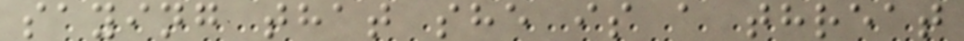saying that she is a threat
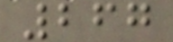267
